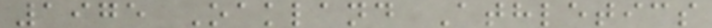1975 Oakland Athletics
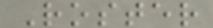Roster
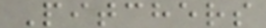Pitchers
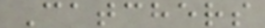Catchers
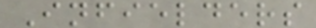Infielders
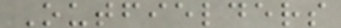Outfielders
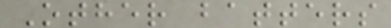Other batters
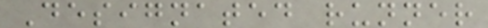Designated runner
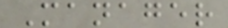Manager
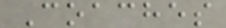Coaches
